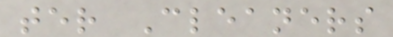ter Cleaners
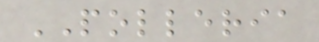POLLERIA
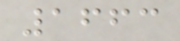1663
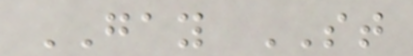GAY ST
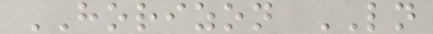HORIZON LN
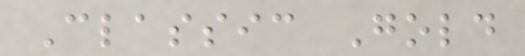Classic Gold
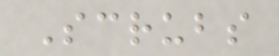Scrubs
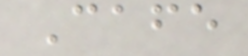Cafe
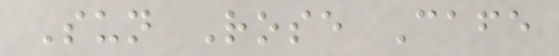Sun Rose Cafe
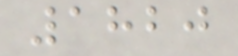1820
